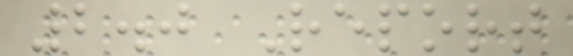2.0 Report
